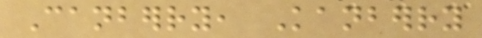Canberry, Kanberry
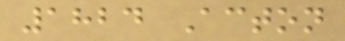1824 Acton
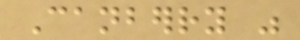Canberry was
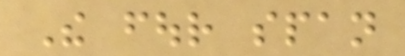The four span
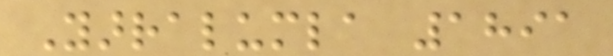Yarralumla 1891
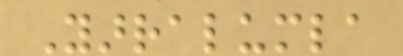Yarralumla
